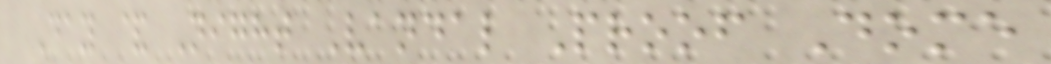Day & Night Vandal Proof Dome
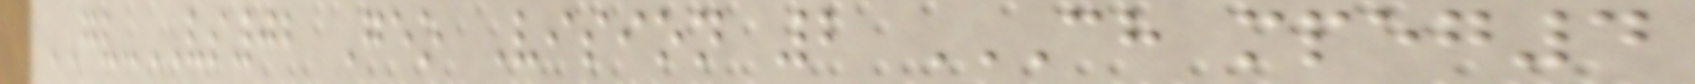GV-VS02 Geo Vision 2 CH MPEG4
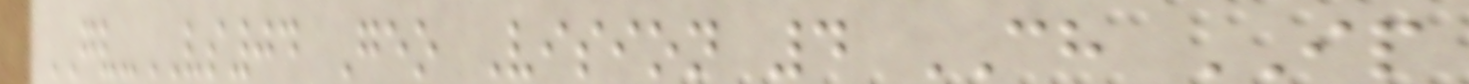GV-VS04 Geo Vision 4 CH IP
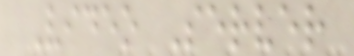Video Server
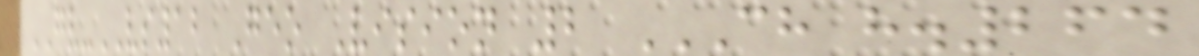GV-VS12 Geo Vision 2 CH H.264
